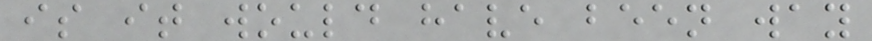is it would have been way
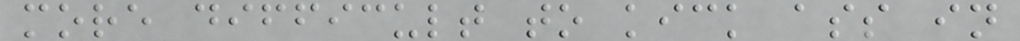more difficult to kick ass in
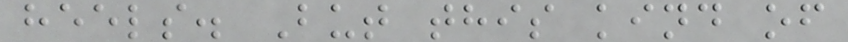heels. But this kind of
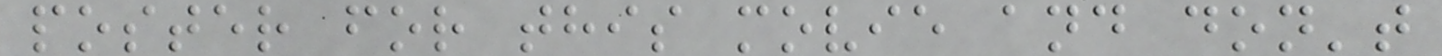poster for this movie and don't
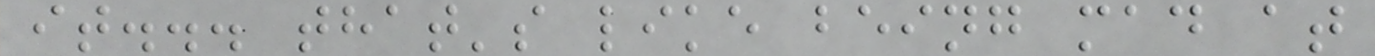it... that's like being mad at
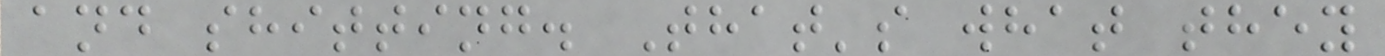and shitting. That's what they
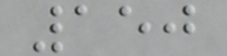150
